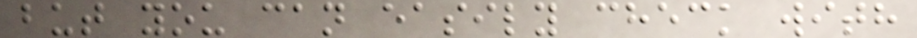but you can easily check with
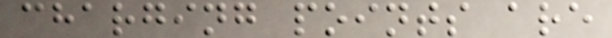charging points are
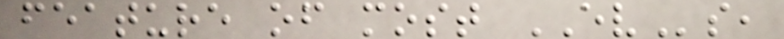feature of most EVs,
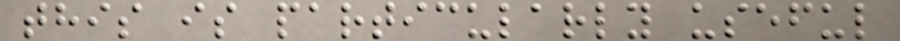this is particularly useful
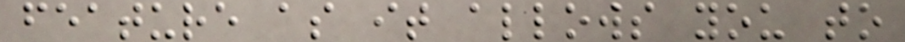feature as it allows you to
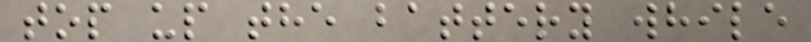top up the battery while
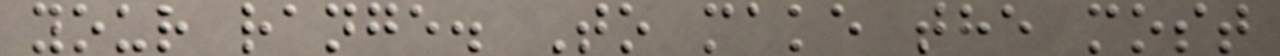your range. To make the most
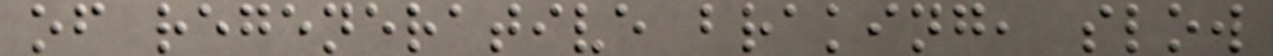of regenerative braking, slow
